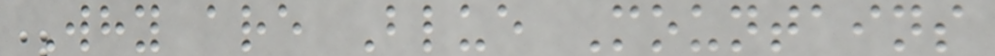Why are Blue Mountains
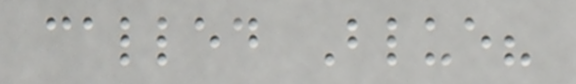called Blue?
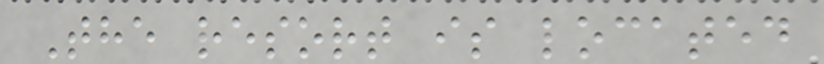The resort is located
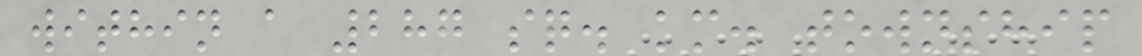within a 287 sq. km. township
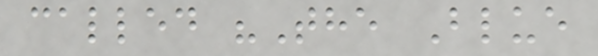called "The Blue
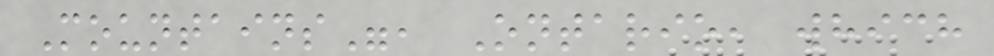Mountains", Ontario, which
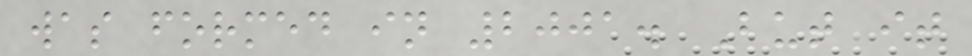was formed in 2001. But it
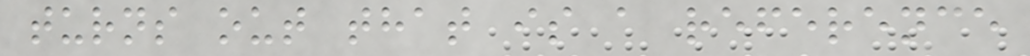turns out that is a reference
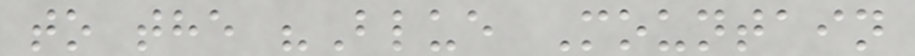to the "Blue Mountain
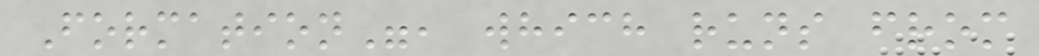Formation", which runs from
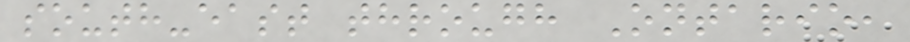south-east through Ontario,
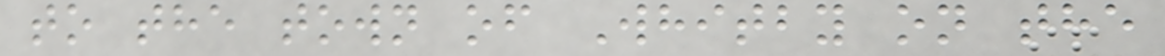to the town of Whitby on the
